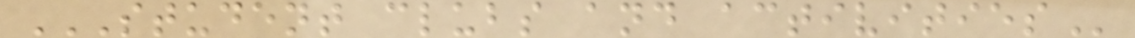STUDENT CLUBS AND ACTIVITIES
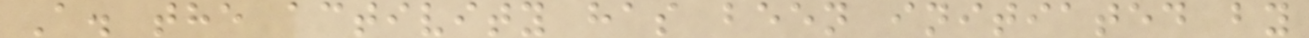A. the activity has been initiated by
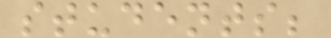students;
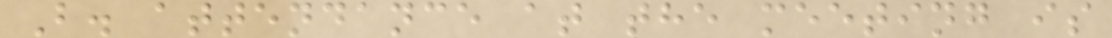B. attendance at the meeting is
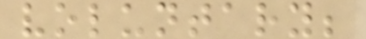voluntary;
